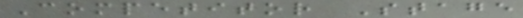Competitor Stage
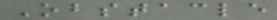Obstacle
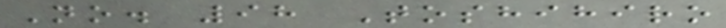No. 98 Toshihiro
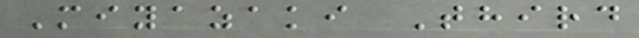Miyazaki Third
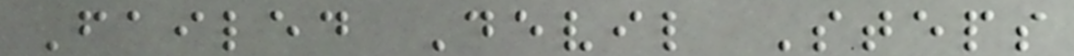Failed Devil Steps
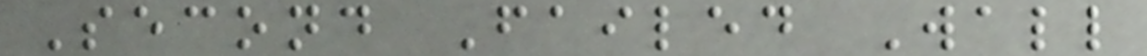Second Failed Wall
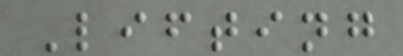Lifting
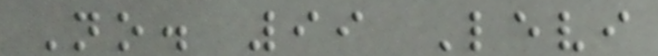No. 99 Levi
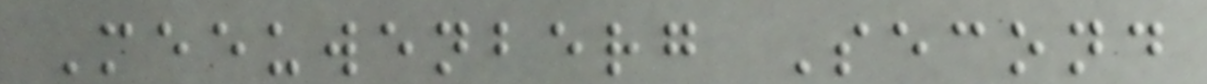Meeuwenberg Second
